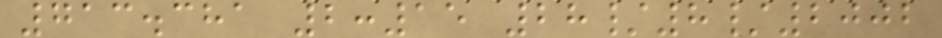713.381 2:15 28/8/2002
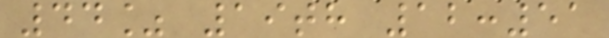44% 19th 12:51
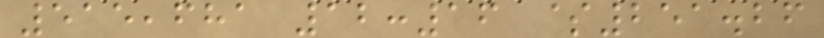515,681 12:16 $251.26
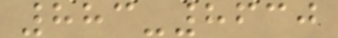883-8630
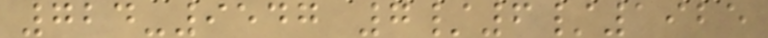724-9547 7/6/1925
